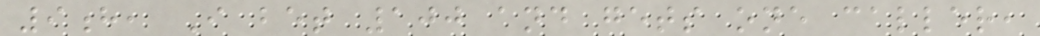9h, I bet 100 and gets one caller,
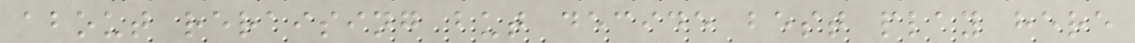about reraising but decide best play here
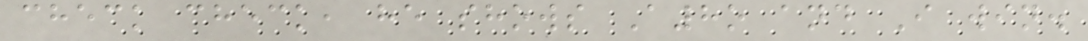check check, he shows A8o and I win.
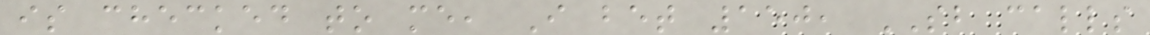is checked to me, I bet 150, SB calls
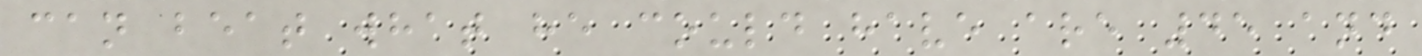can beat what he could have are 45 and
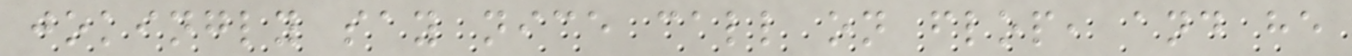jokingly say nice call on flop, and he
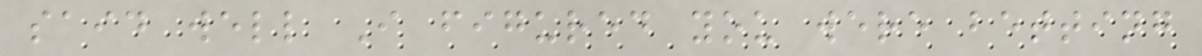said well I figured you were betting
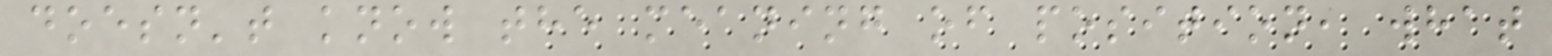doesn't know the meaning of position, what
